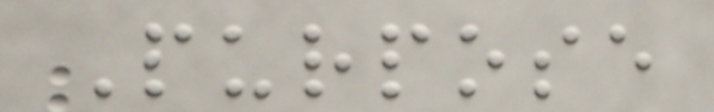Purpose
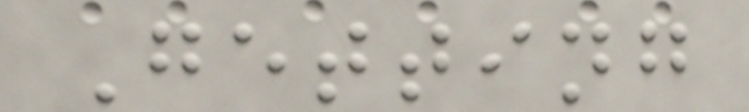Getting
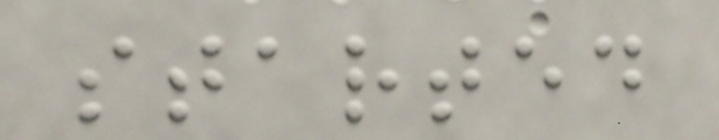started
